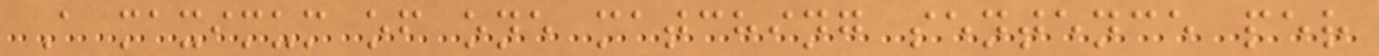A maximum of one matching sentence per
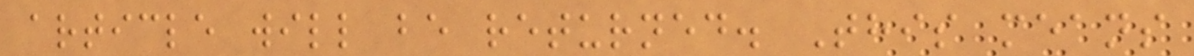article will be returned. This means
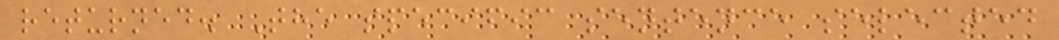returned. The specific sentence selected
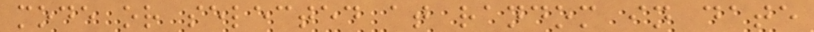mode or selected at random in date
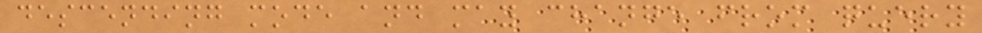descending mode and may change from query
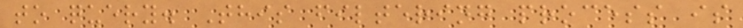to query. This filtering process is
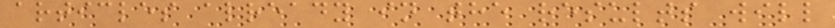articles already in the results will
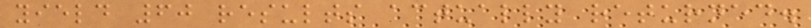yield 60 results actually returned.
